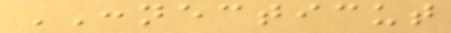CONNECTICUT
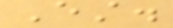Est.
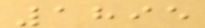1895
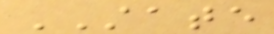STATE
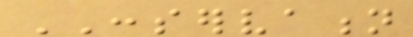CONSERVATION
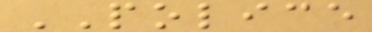POLICE
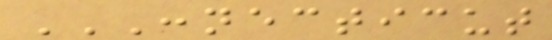CONNECTICUT
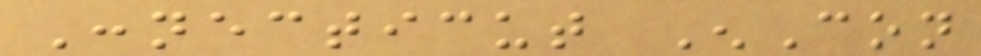Connecticut EnCon
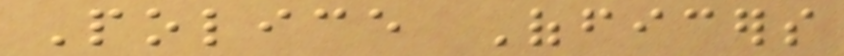Police Officers
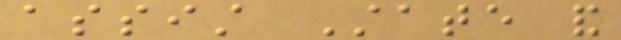assist State and
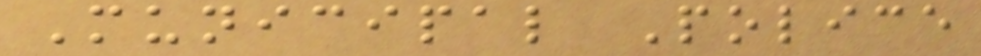Municipal Police
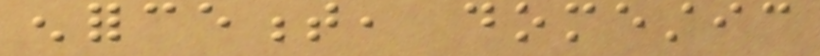enforcement, domestic
